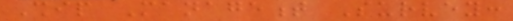Ship Management Survey:
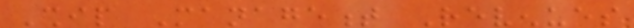Ship Management Revenues
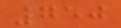750
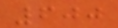600
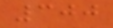300
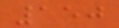150
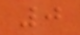0
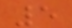5
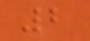2
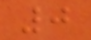0
